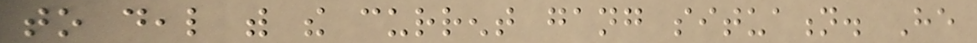to deal with the current gang situation. He
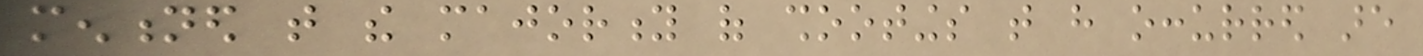mentioned that the majority of shootings that have occurred are
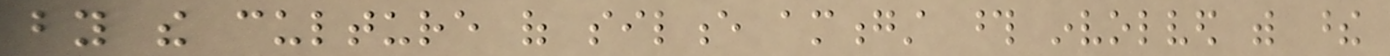by the culture of silence amongst those involved with these
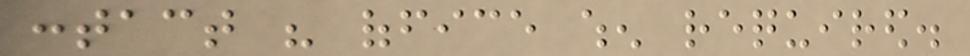contact his office when required.
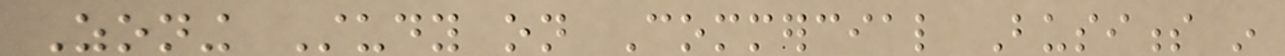Zoning Study on Commercial Business in
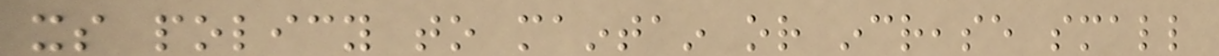its policy to maintain or increase small
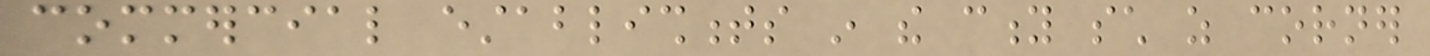commercial establishments in the city such as corner
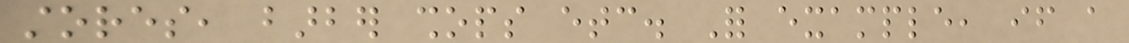stores, barber shops etc. For example, if a
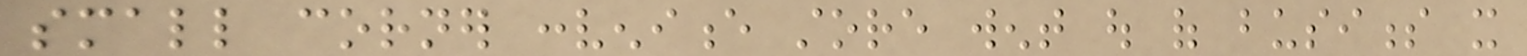small corner convenience store went out of business it
